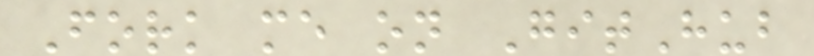Fork me on GitHub
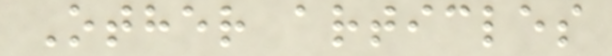Other articles
